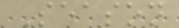Season
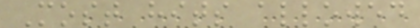Most hits allowed
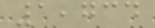1,734
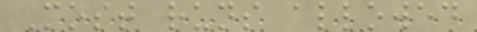Most runs allowed
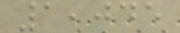1,045
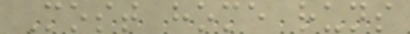Most home runs
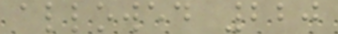allowed 220
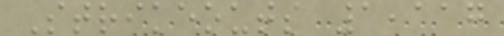Strikeouts 1,117
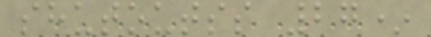shutoutss 27*
